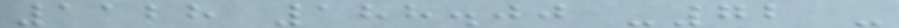1128 188.00 -72 -
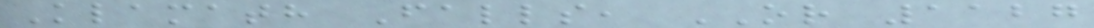Klamath Falls, OR 1127
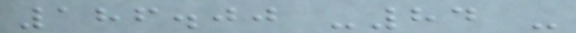186.00 -84 -
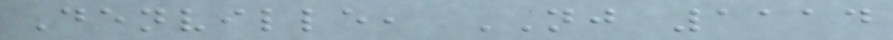Denville, NJ 1114
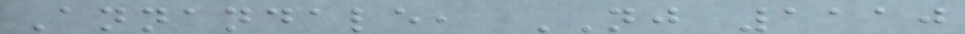Annandale, NJ 1110
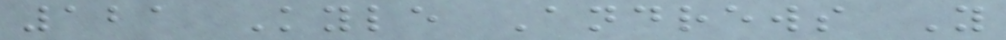121 Kyle Andrews Y
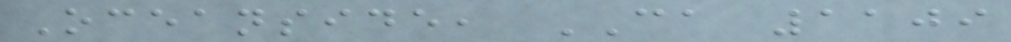Oceanside, CA 1109
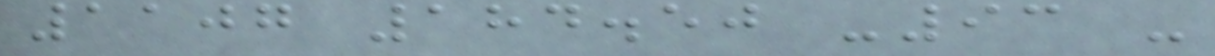1107 184.50 -93 -
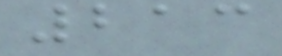213
